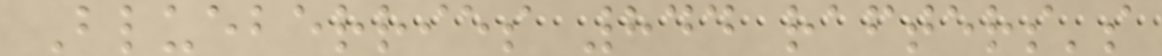Blueberries 844 rafters's
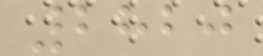2820
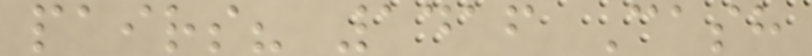pairs? 1416 Cash
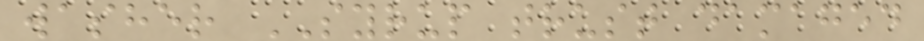washer SYRUP trust damaged
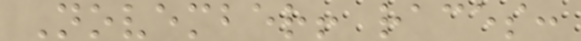November! races:
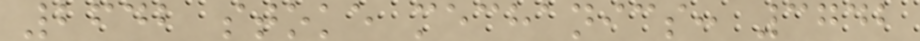2642 stoke mechanics: 3742
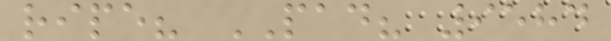ripe? PAD? 9584
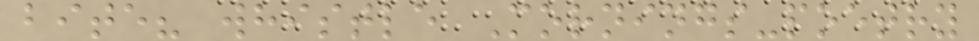bite? whistle Mornings-poetry
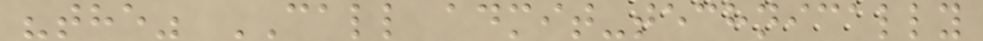"the" CALL admit-technically
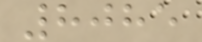8085
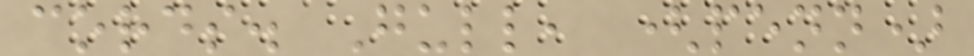cords. Gull, (penn)
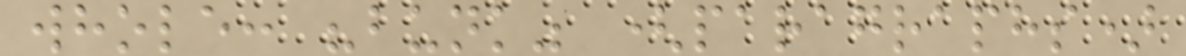whole: "bunk" (paragraphs)
